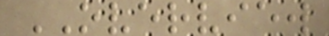OVERVIEW
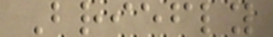Briefly
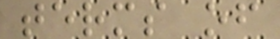terms of
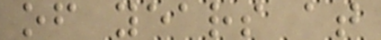of years at
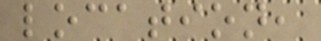location,
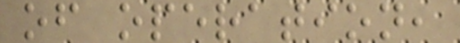of operation,
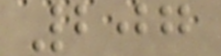207
